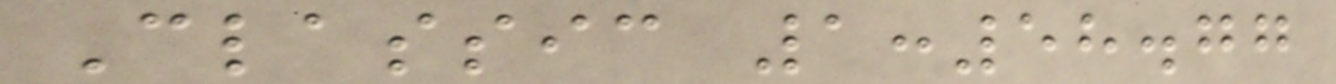Classic 1:58.77
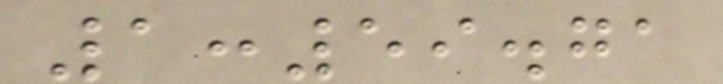1:59.71
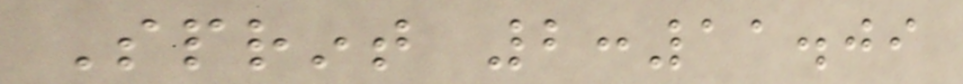Sprint 2:11.09
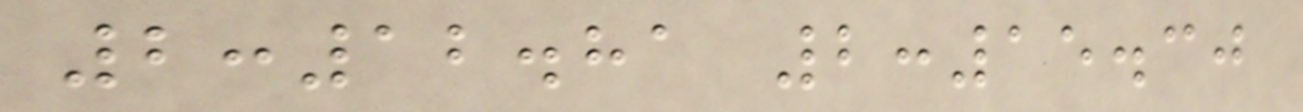2:12.81 2:15.30
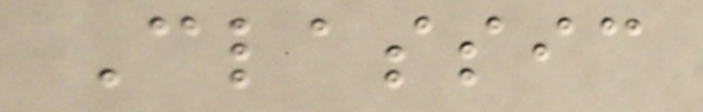Classic
